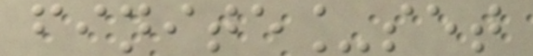finite_set
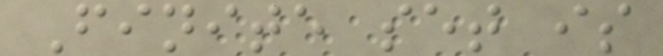Finite set is
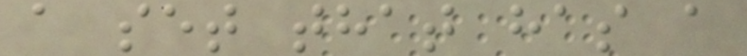a set that has a
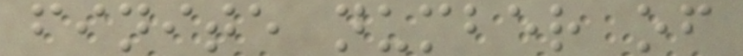finite number of
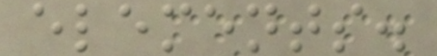elements.
